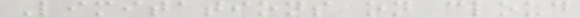Limitations on cloud
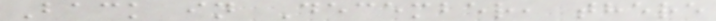Back in December, there
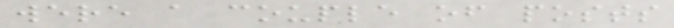were a couple of posts
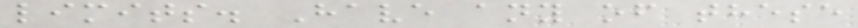limits. Have any of these
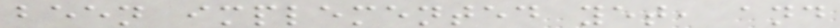been implemented yet, and
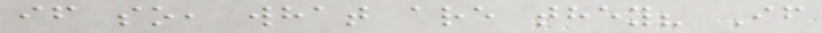if so, what are they? If
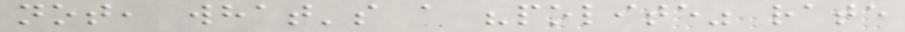not, what's a "polite" rate
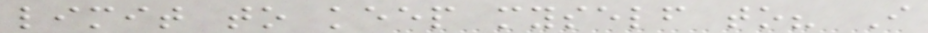limit to keep myself to? I
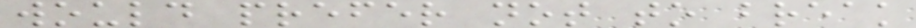would prefer not to break
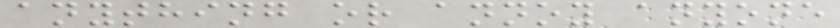anything or annoy anyone
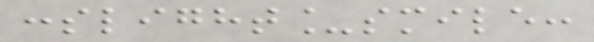:slight_smile:
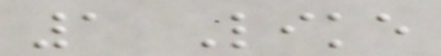1 Like
